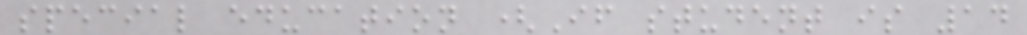special education (If student is 14
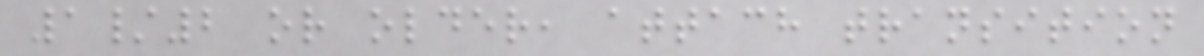1/2 or older, attach transition
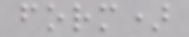form)
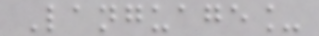Language_
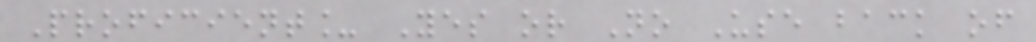Proficient_ Yes or No Use back of
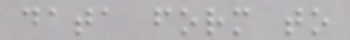data form to
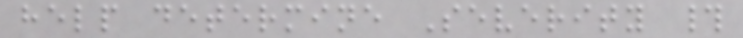help determine Severity #
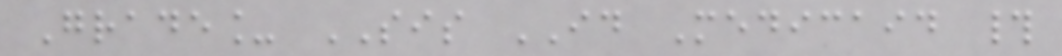Grade_ SIS ID Medicaid #
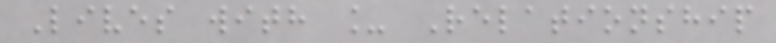Lives with _ Relationship
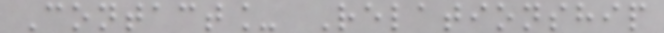Contact_ Relationship
